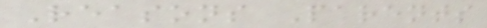Reasons Parents
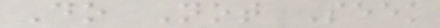Do Not Seek
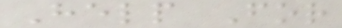Help For
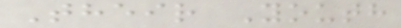Their Youth
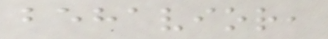behavior,
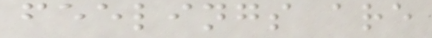feelings are
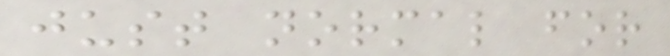just normal for
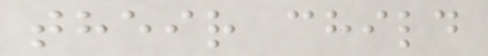their child
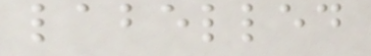labelled
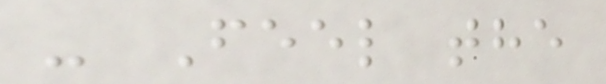- Feel the
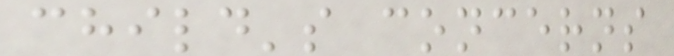child's concerns
